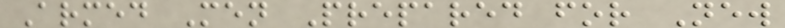Armed Men Prepared for New
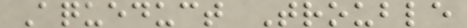Aqueduct Trouble
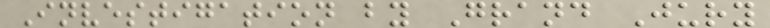Investigation by Grand Jury
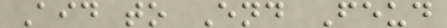Aid to End Feud
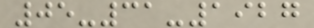05-31-1927
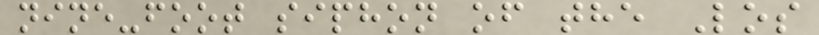nine-foot siphon of the Los
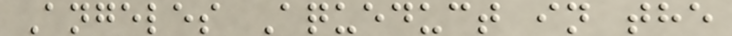Angeles Aqueduct in the
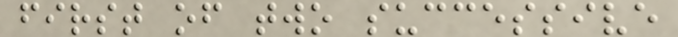first of two successive
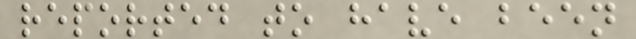reported to have been
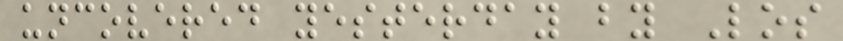uncovered yesterday by Los
